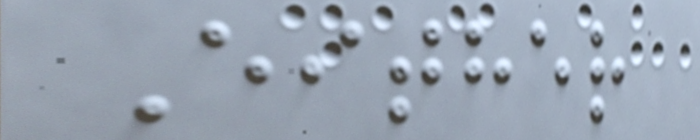Either
